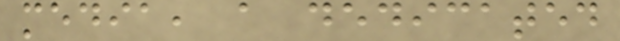media, a dedicated
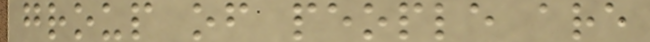group of people are
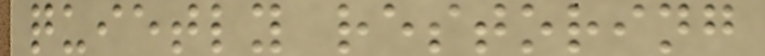quietly restoring
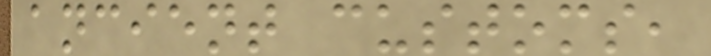ancient customs,
